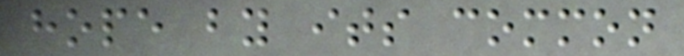hope by its common
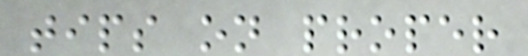tips on proper
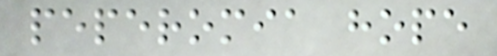peperomia hope
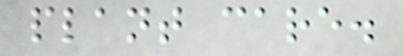plant care.
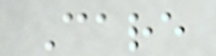Care
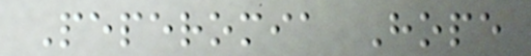Peperomia Hope
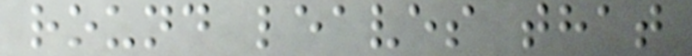round leaves that
